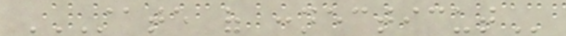STATE OF CONNECTICUT
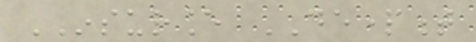INSURANCE DEPARTMENT
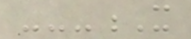---X
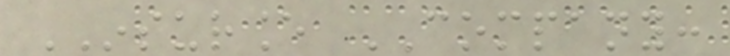INSURANCE COMPANY:
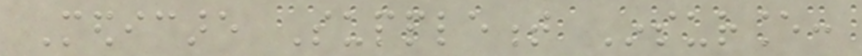Medicare Supplement Insurance:
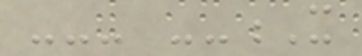--- --X
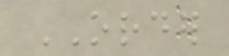ORDER
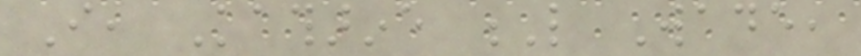I, Katharine L Wade,
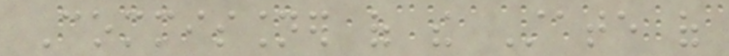Commissioner of the State of
